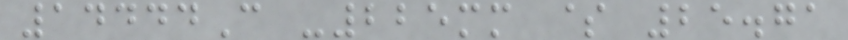14444C -225mm $ 25.71
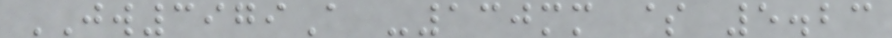JW3979A -130mm $ 5.23
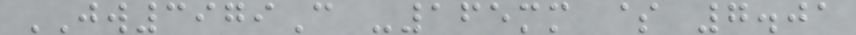JW3979C -165mm $ 7.01
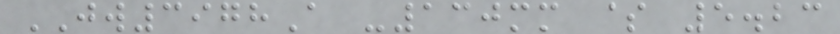JW3978A -130mm $ 5.23
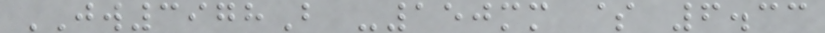JW3978B -150mm $ 6.33
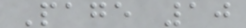Page 10
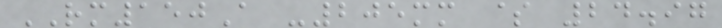RM150A -205mm $ 24.97
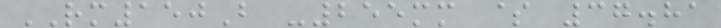RM150B -255mm $ 37.81
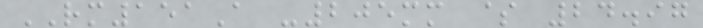RM151A -205mm $ 24.97
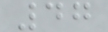47
